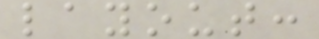layout:
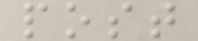post
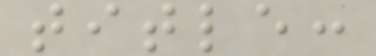title:
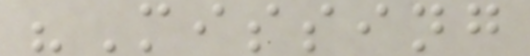"Missing
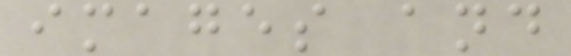images and
